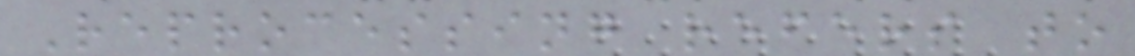Reprocessing refers to
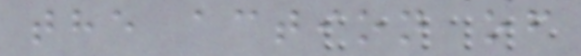the action of
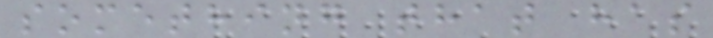something that has
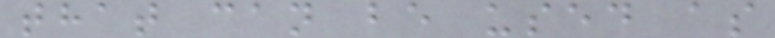that can be used as
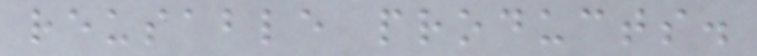reusable products.
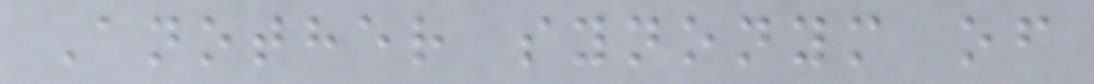Another synonym of
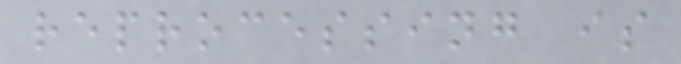reprocessing is
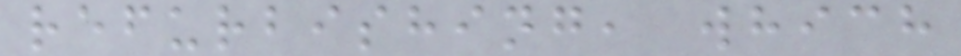refurbishing, which
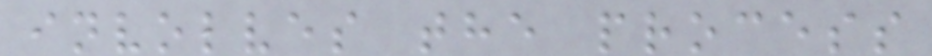involves the process
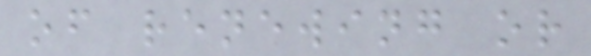of renewing or
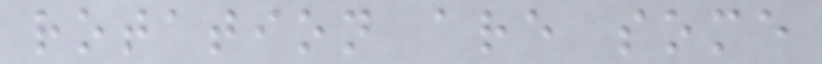rotation are some
